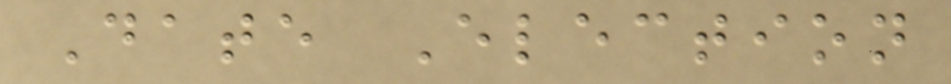Date Election
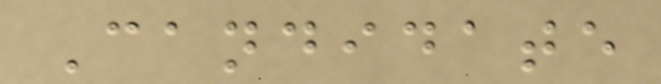Candidate
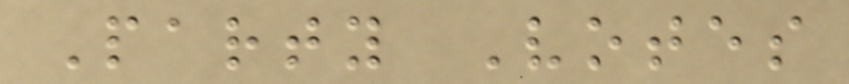Party Votes
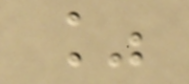%
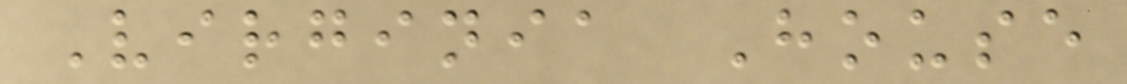Virginia House
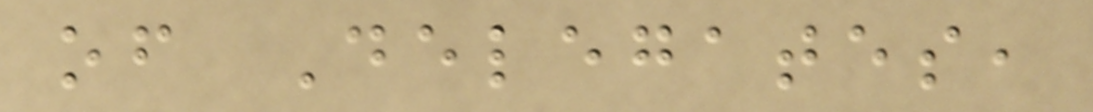of Delegates,
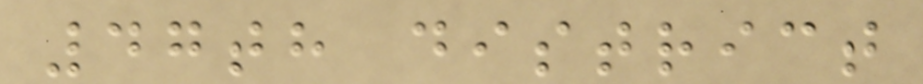47th district
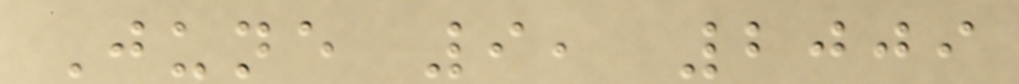June 9, 2009
